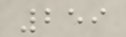259
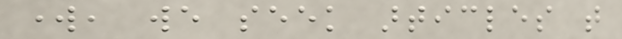work, we seek articles that
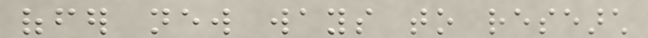offer new ways to research
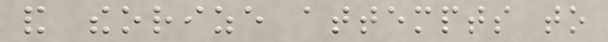and theorize attempts to
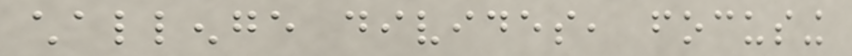challenge divides, focusing
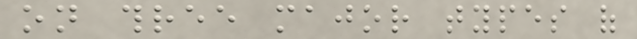on three major types of
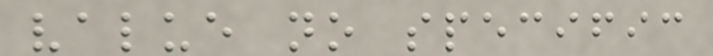value no specific
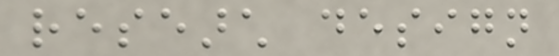research design
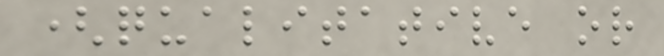(qualitative or
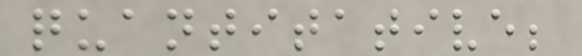quantitative;
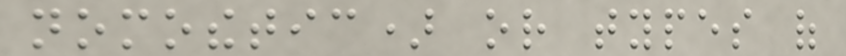nomothetic) or types of
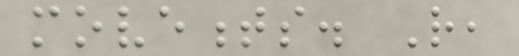movements. Rather,
